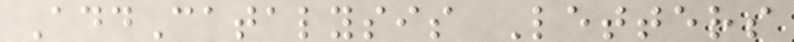AddCatalysis Letters
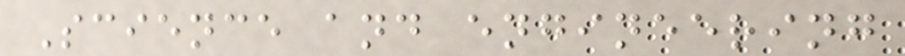Science and engineering
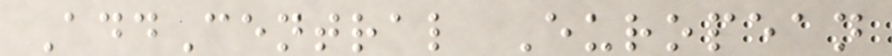AddCentral European
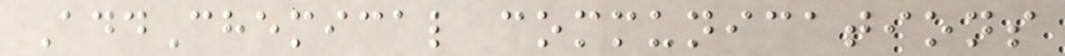AddChemical communications
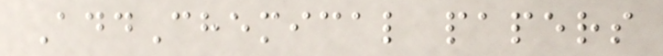AddChemical papers
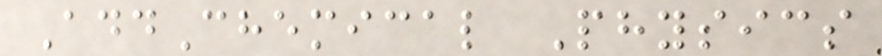AddChemical Physics
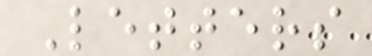Letters
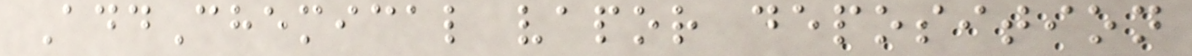AddChemical vapor deposition
